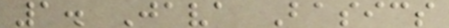1. Java Basics
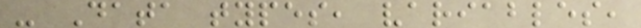- Data types, variables,
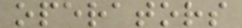operators
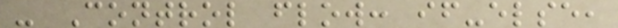- Control flow: if-else,
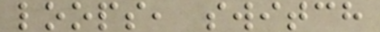loops, switch
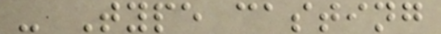- Type casting
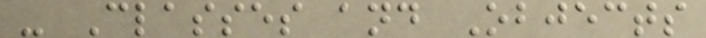- Classes and Objects
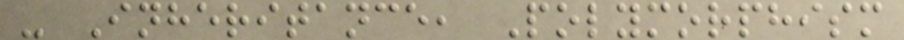- Inheritance, Polymorphism
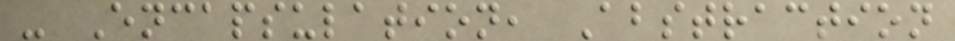- Encapsulation, Abstraction
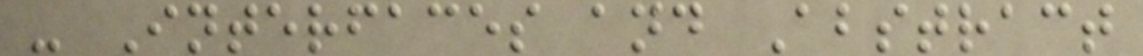- Interfaces and Abstract
